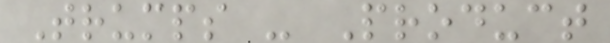Trumps - Product
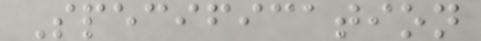Specification
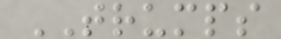TRUMPS
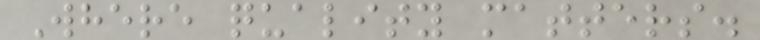Where quality matters.
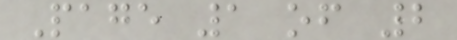Page 1 of 2
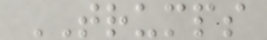TRUMPS
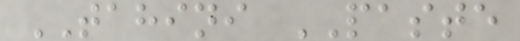TAHINI PASTE
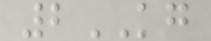2KG
